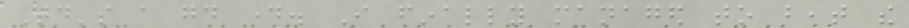Today's a good day. I finally managed to beat the
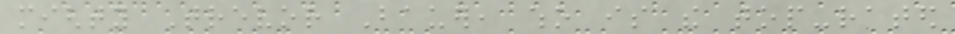mighty Trevor Bauer, who is the top-rated
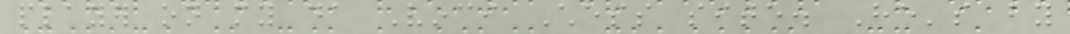player on my da Vinci Chess site. He's by
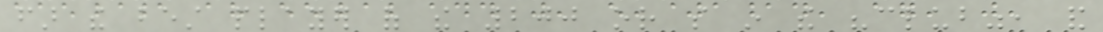far the best player of the 200 or so in the "club", and
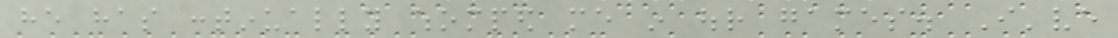he has continually whomped me in our games. I've
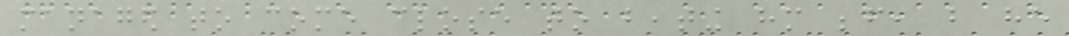managed to come close to beating him before, but he
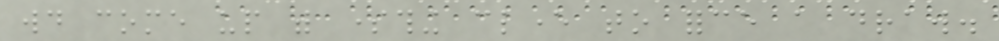would come up with something clever to force a draw.
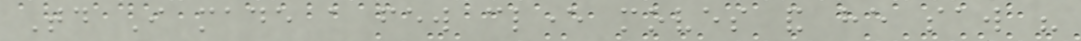Today I made a few clever moves and he saw his
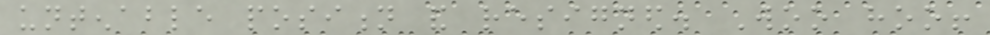untenable position and resigned. Woo hoo!
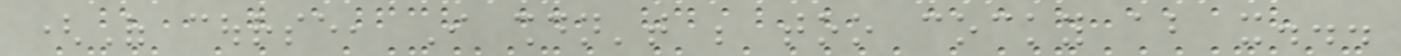(Of course, I shouldn't be too cocky about it...
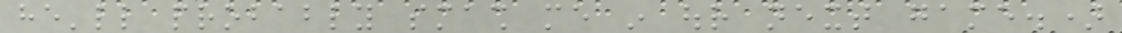he'll probably smash me in our next game.)
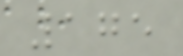175
